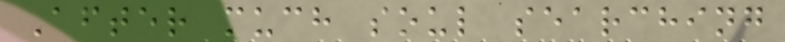After much soul searching
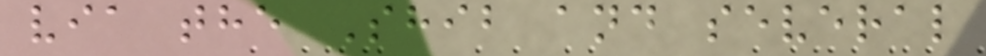via the Shib and several
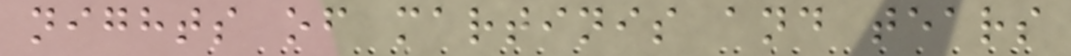nights of martinis and tears
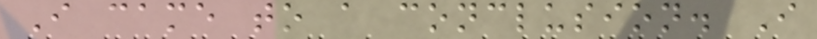I came to a conclusion. I
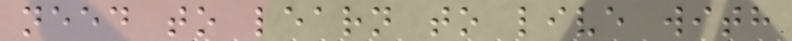need to learn to live with
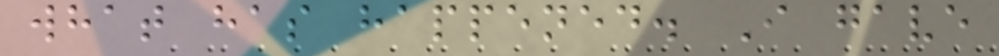what has happened. I gave
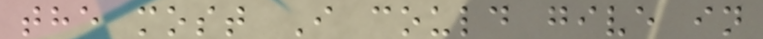the most I could give in
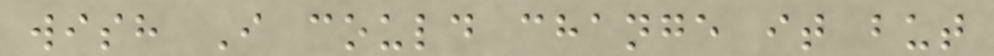wish I could change it but
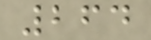264
